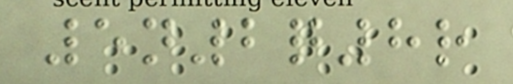5n2q8r
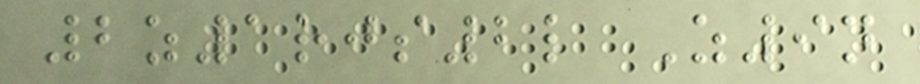2z1rjs2l Z9n
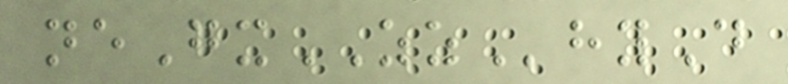neGxZZhyD
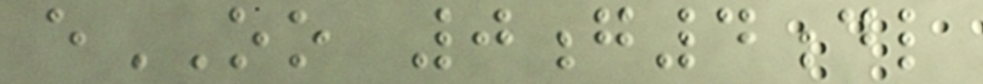eOO 0g4dl
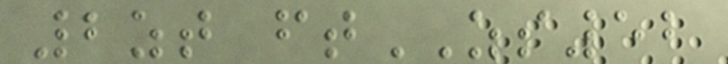2zt ftZS52
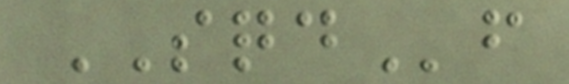SQDf
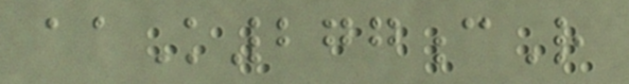aaK277cR
